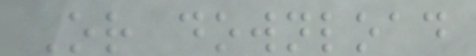Or download
